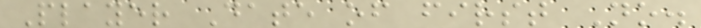Player Date of first No.
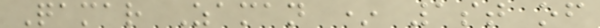Qamar Zaman * 1st of
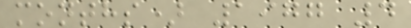months) 1977 4
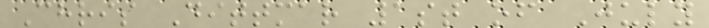Chris Dittmar 1st of July
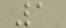1
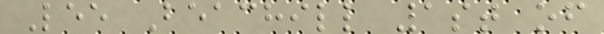Lee Beachill 1st of
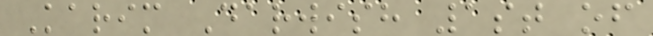Karim Darwish 1st of
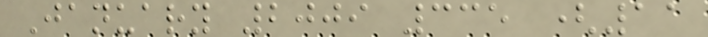January 2009 335 (11
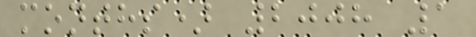months) 2008 1
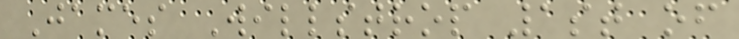James Willstrop 1st of
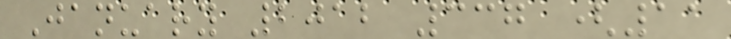January 2012 337 (11
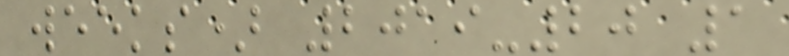weeks) 2019-20 1
